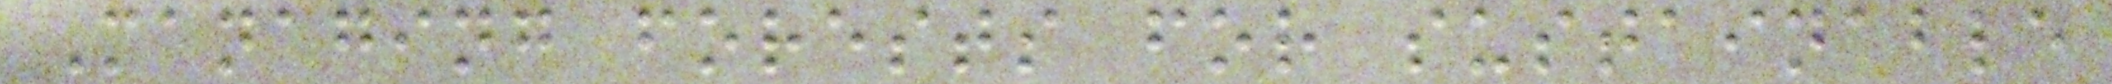Managing forests for sustainable
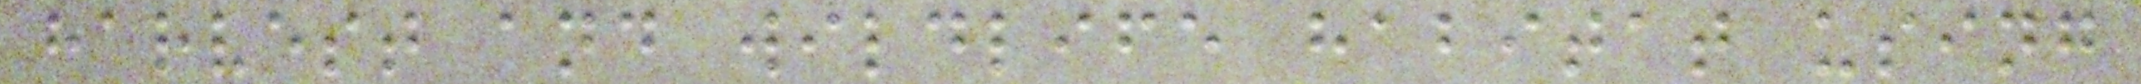harvest and wildlife habitat using
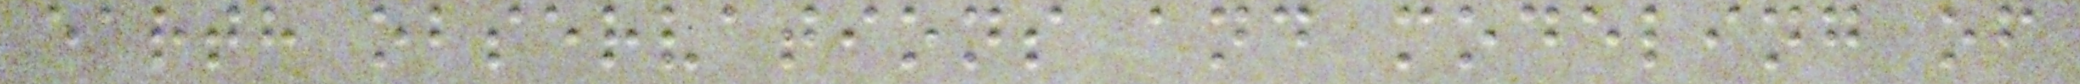earth observations and modeling of
